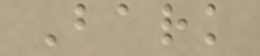Bark
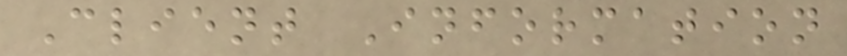Client Information
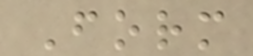Form
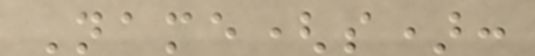Name(s):
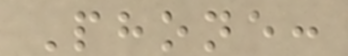Phone:
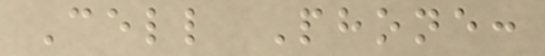Cell Phone:
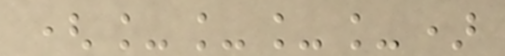(____)
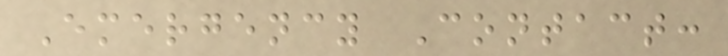Emergency Contact:
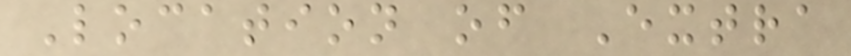Location of Extra
